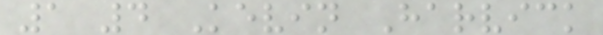1 4 Kevin Harvick
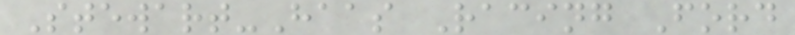Stewart-Haas Racing Ford
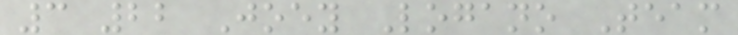3 22 Joey Logano Team
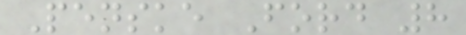Penske Ford 8
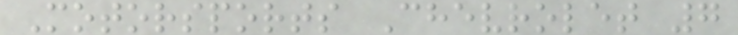Motorsports Chevrolet 7
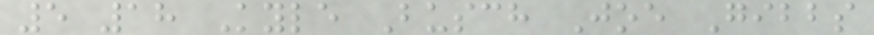5 18 Kyle Busch Joe Gibbs
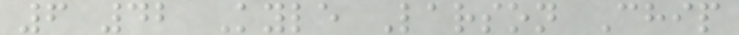6 42 Kyle Larson Chip
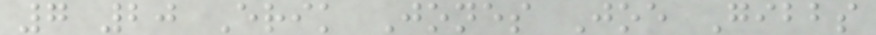7 20 Erik Jones Joe Gibbs
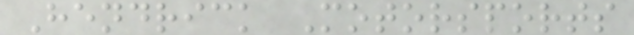Hendrick Motorsports
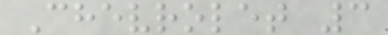Chevrolet 3
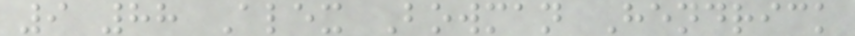9 88 Alex Bowman Hendrick
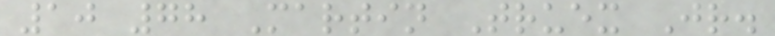10 78 Martin Truex Jr.
